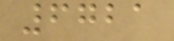6721
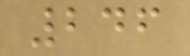246
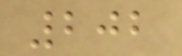202
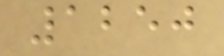1250
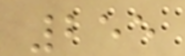255
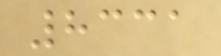8331
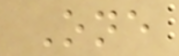One
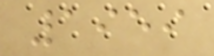1959
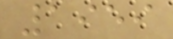1959
